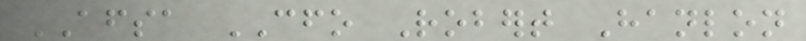AFSA CFO Robert Hanlon
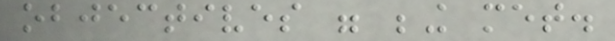objectives were being met.
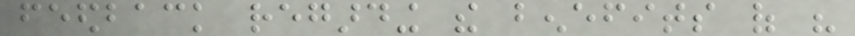feedback regarding the benefits of his
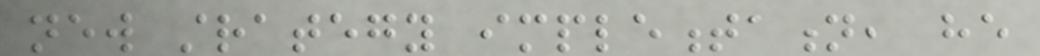new strategy implementation, he
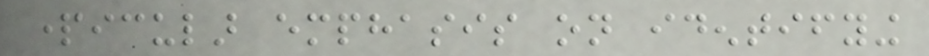particular emphasis on identifying
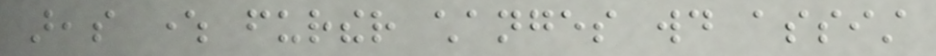areas where further changes would assist
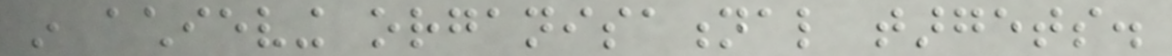in achieving organisational targets.
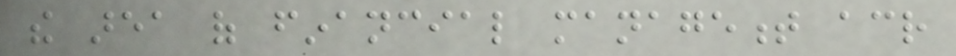the area of financial management across
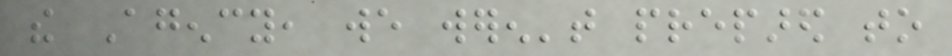the Agency, we weren't prepared to
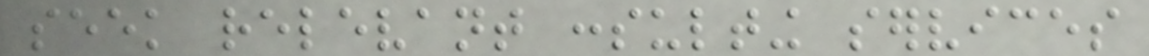seek relevant consulting services
